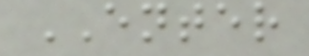ENTER
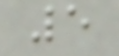5
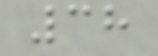38
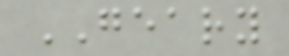GEARY
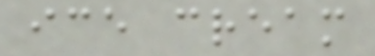ice cream
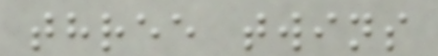three twins
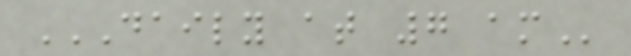DAILY AT 7 AM
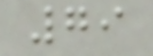79
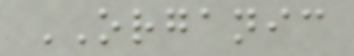ORGANIC
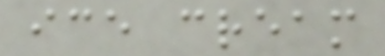ice cream
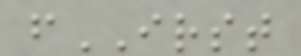fIRST
